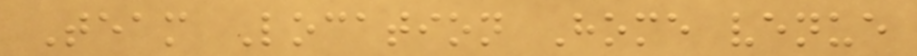Team Location Home venue
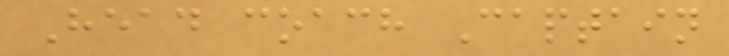Head coach Captain
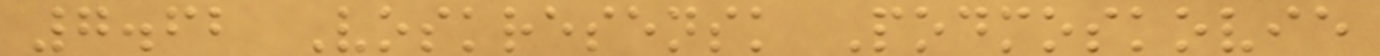7.62 Voskresensk Podmoskovie
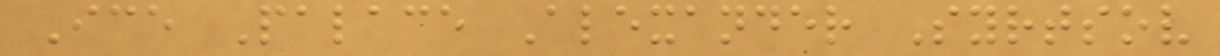Ice Palace Alexander Syrtsov
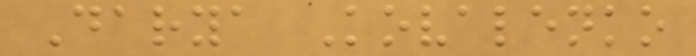Darya Kovalenko
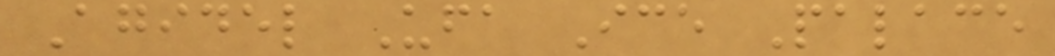Agidel Ufa Ice Palace
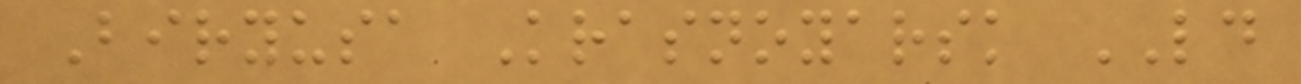Biryusa Krasnoyarsk LD
